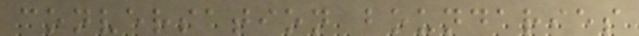conversation boundaries
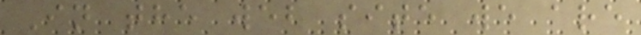In the web site we are
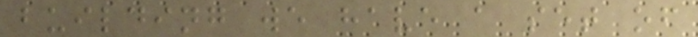building we have a set of
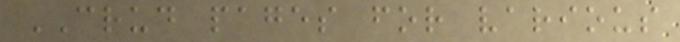CRUD pages for various
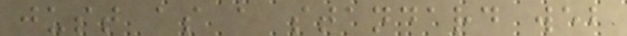just as a standard web
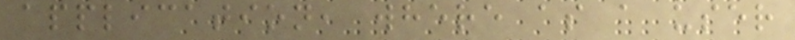application, where as a user
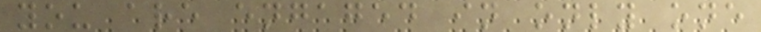you are engaged in only one
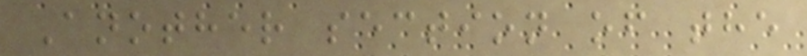Another section of the
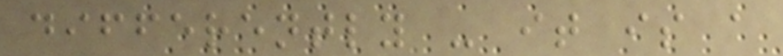differently - it is a
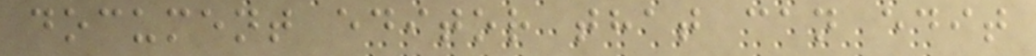document editor that can edit
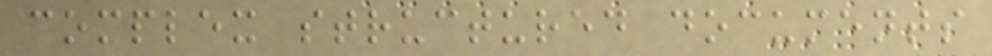complex structured documents
